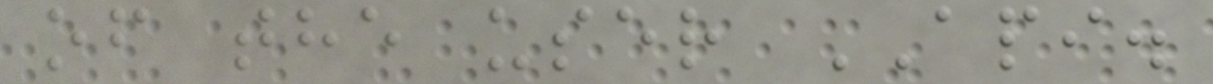of the user API.
